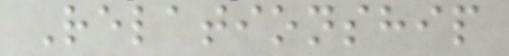Relationship
